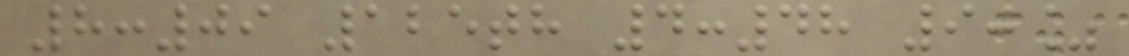8:09 125th 4:48 90%
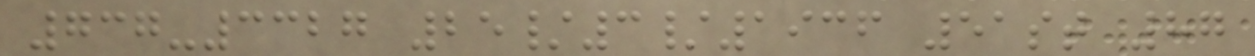737-3327 25/3/1936 51st 87
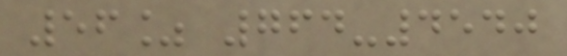56% 764-4540
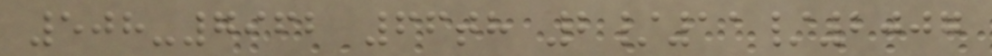508-7962 66th 2/11/2007
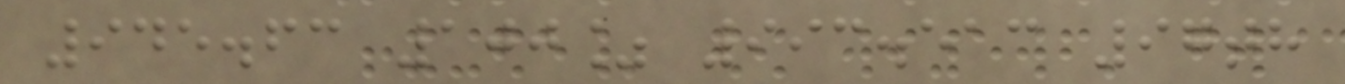945.63 100% 993.513 97th
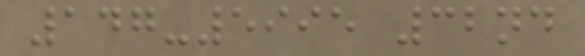147-5995 32nd
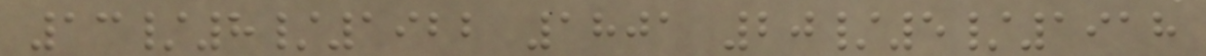13/8/1922 1801 20/5/1918
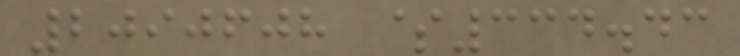2090608 $334.43
